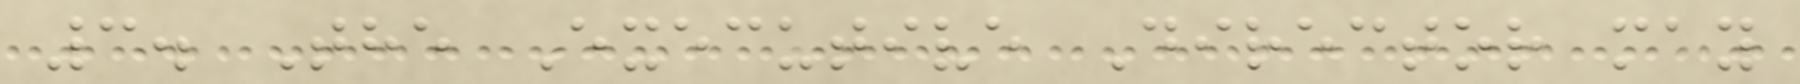3. The Executive Director may
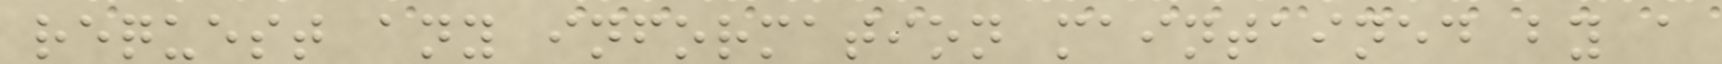request any information maintained by a
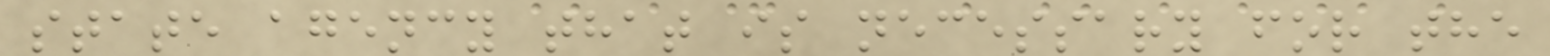state agency that is necessary for the
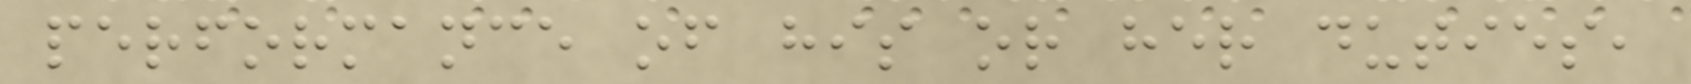performance of his or her duties,
